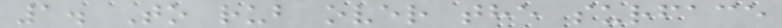1. To rub over the surface
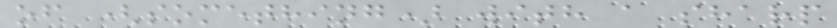of (something) with a sharp
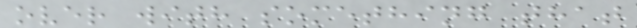over with something that
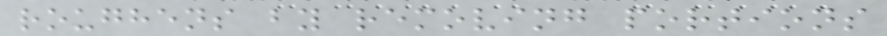roughens by removing portions
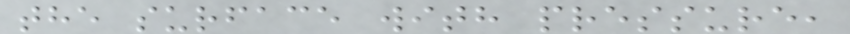the surface with pressure,
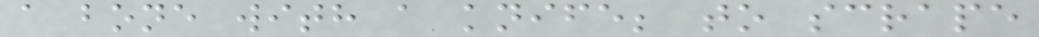a bone with a knife; to scrape
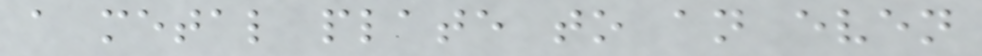a metal plate to an even
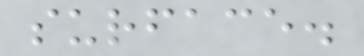surface.
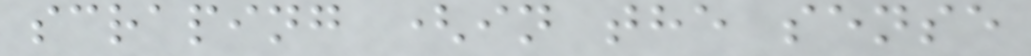scraping (in the sense
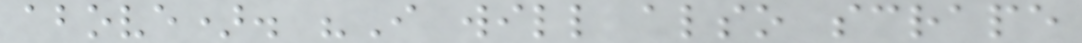above). "I will also scrape
